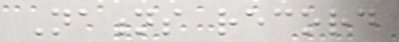Nations record
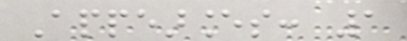Appearances: 1
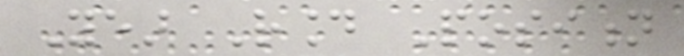Year Round Position
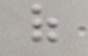of
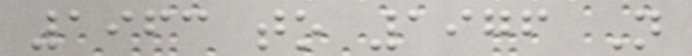1963 to 1976 Not
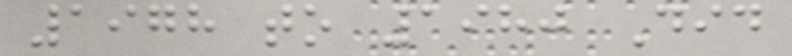1978 to 1980 Did
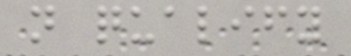not qualify
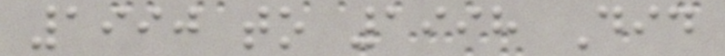1990 to 1998 Did
